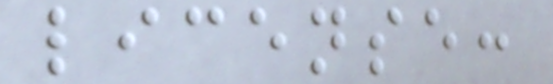license:
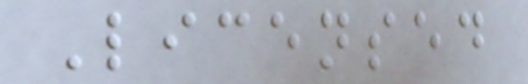Licensed
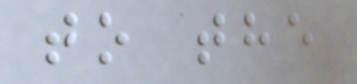to the
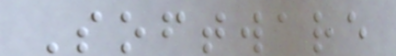Software
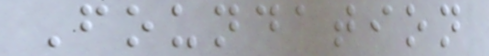Foundation
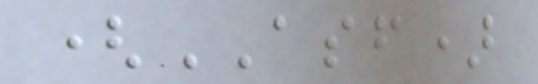(ASF)
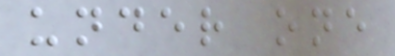under one
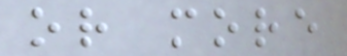or more
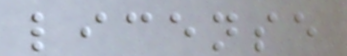license
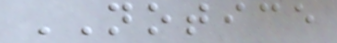NOTICE
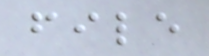file
